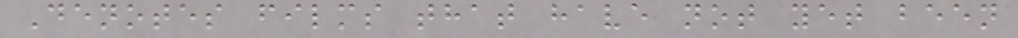Denotes films that have not yet been
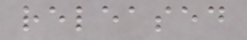released
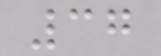37
